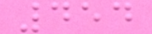454
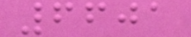6601
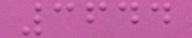3644
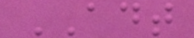ADT
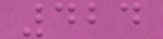424
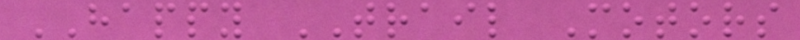HAPPY TRAIL Motors
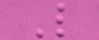L
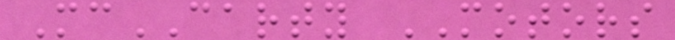McCARTY MOTORS
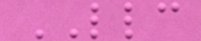LLC
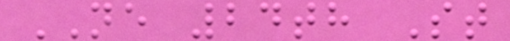NE 24th St
